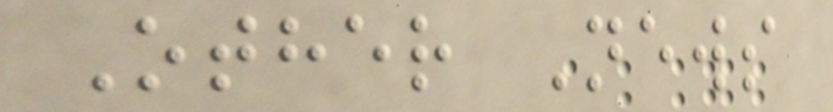Other News
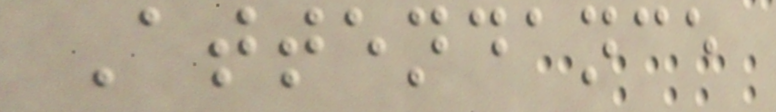Attendance
